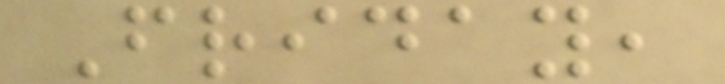Friday,
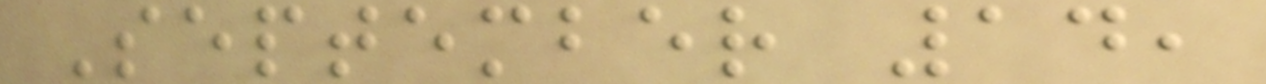September 14,
